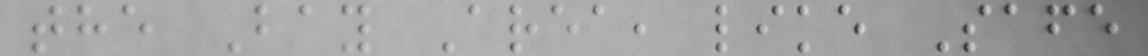the Bay Area, like Safe
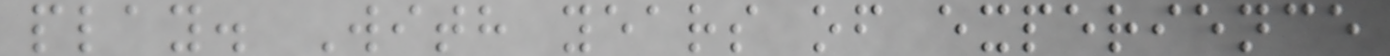play. With years of experience
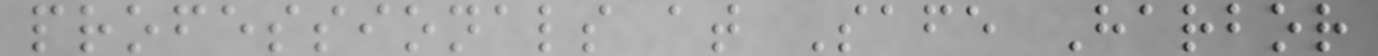professionals at Safe Harbor
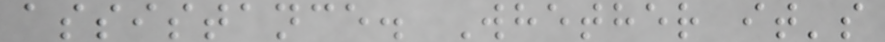assistance. Whether it's
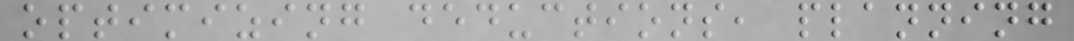optimizing deductions, planning
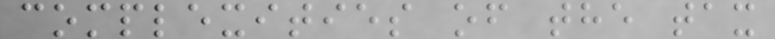complexities of the tax
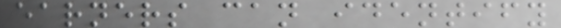earners can identify
